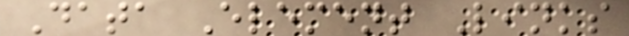Data Element Links
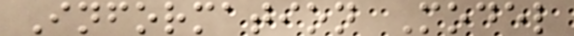Information Model
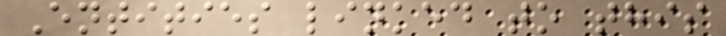Entities linked to this
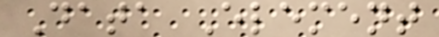Data Element
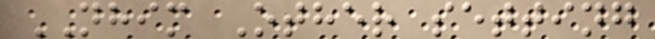NHIM Other setting
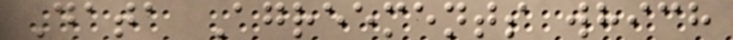Data Agreements which
